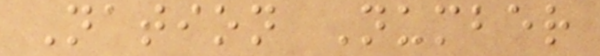Nation Number
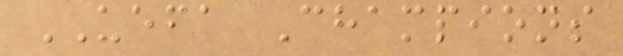UEFA Champions
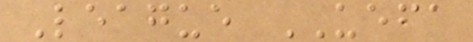League UEFA
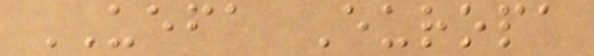UEFA Europa
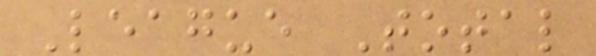League Total
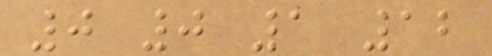0 0 1 12
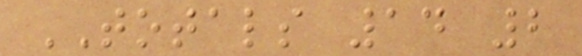TOTALS 14 2
